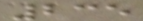235
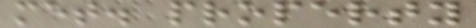met. property
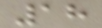18
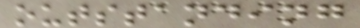outstanding
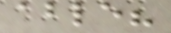able?
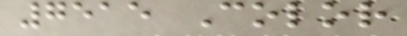7515 Color
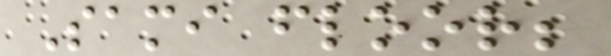Sami floor;
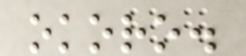okoro.
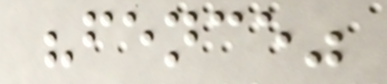"fence"
